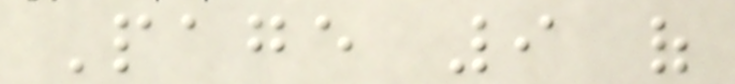Page 9 of
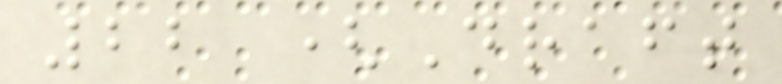22 (Draft
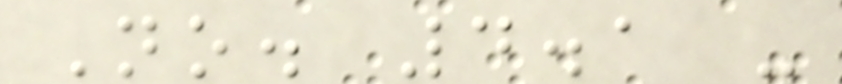No. 4.1 -
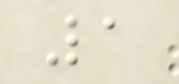1
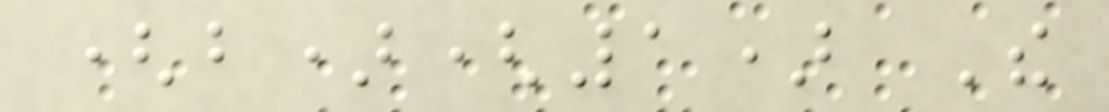(b)(1) The
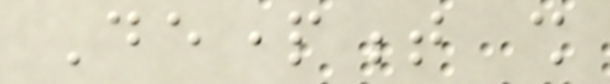Department shall
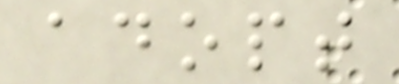adopt
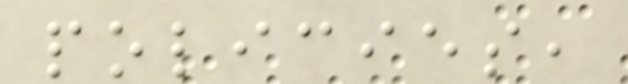policies,
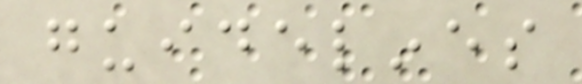guidelines
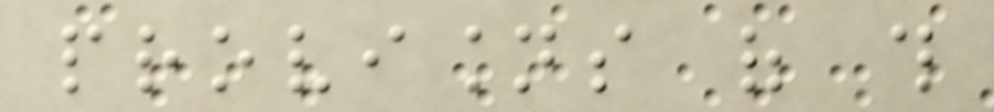provisions of this
